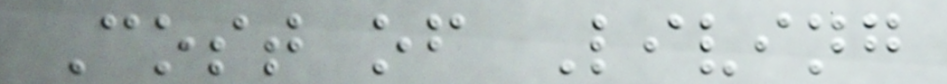Cost of Living
